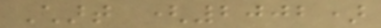Chart (2002)
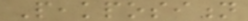Peakposition
